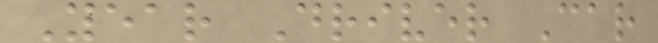Year Driver Car
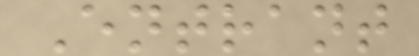Entrant
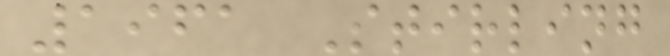1961 Stirling
